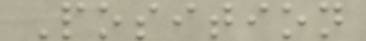Position
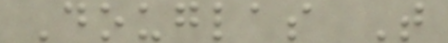Douglas T
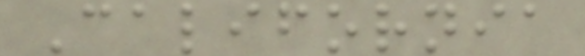California
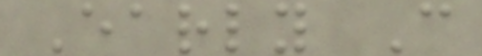Early C
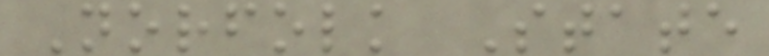Norfolk State
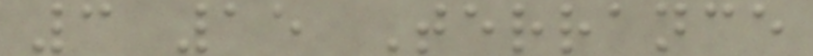3 15 Terrance
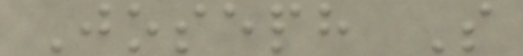Joseph S
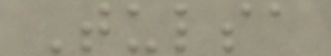Tulsa
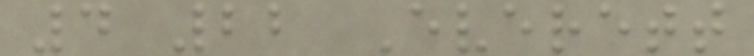4 22 Everett
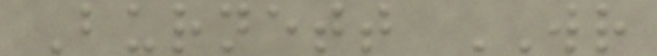Burnett WR
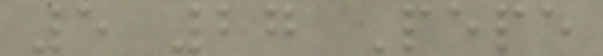5 27 Pepe
